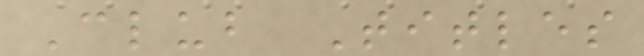Club Titles
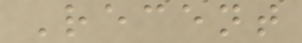Recent
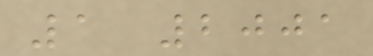1 2001
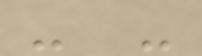- -
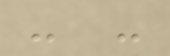- -
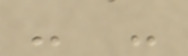- -
